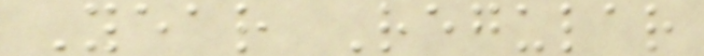Year Regular
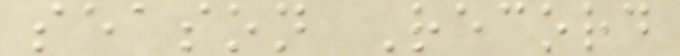season Record
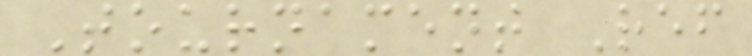Tournament Ref
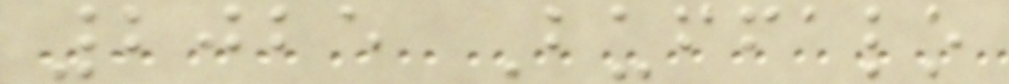2025 Buffalo
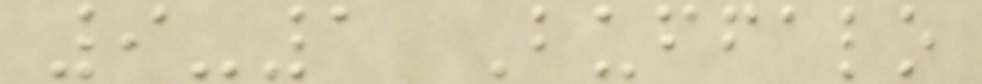9-1 Buffalo
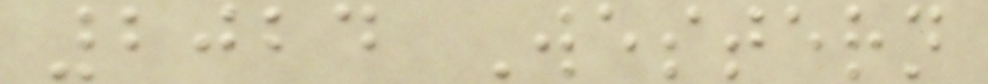2024 Western
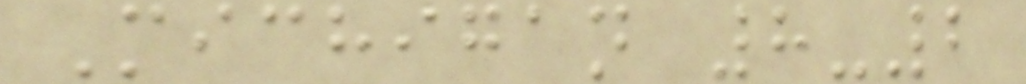Michigan 8-2
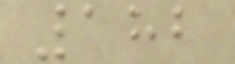182
